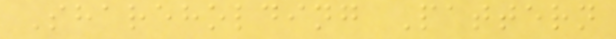Shareholding Pattern
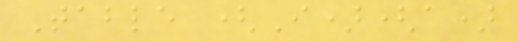Table (I)(a)
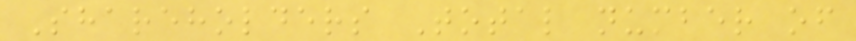Shareholders Total number of
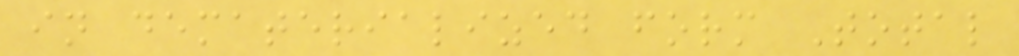in dematerialized form Total
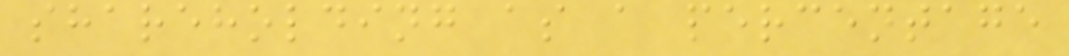shareholding as a percentage
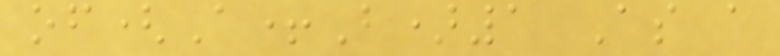of(A+B)1 As a
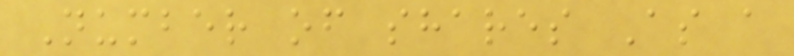Number of shares As a
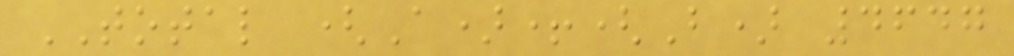TOTAL (A)+(B) 4647
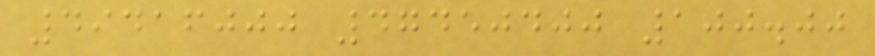49416000 47450400 100.00
